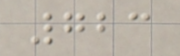723
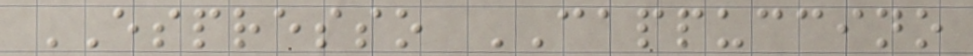ESPRESSO CAPPUCCINO
